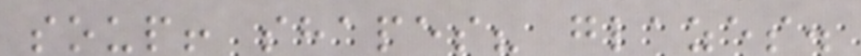soup! shapes? glazes.
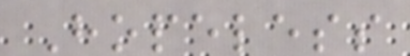Hopeless
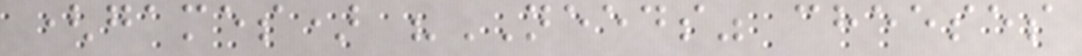(games) "NEEDS" cheeses
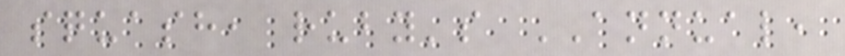squash, ruby's ANNUAL,
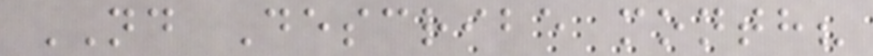ND Describe month?
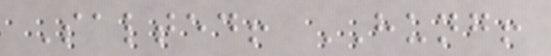Salted! HUNG!
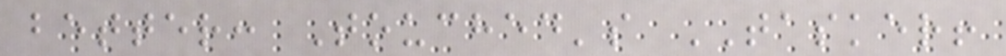better: Touched's TASKER!
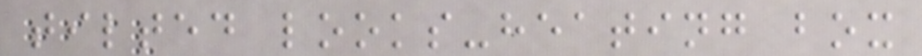tilted looks-heating box
